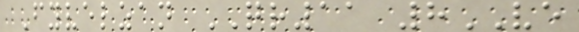Fyvelzan QR11 8VE
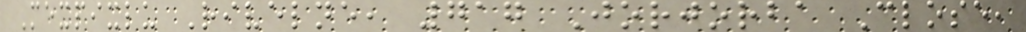Mexpixlu Rivelne, 717 Jorjorba Close,
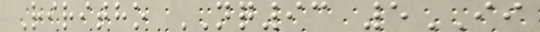Riritho NQ93 5II
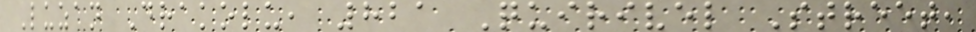Luzan Drakolu, 821 Quirivel Street,
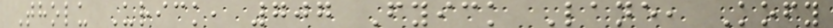Tholu Urick, 707 Fyick Lane, Kofy
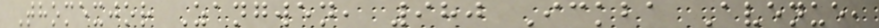Thomexjor Zangwen, 980 Ickba Avenue,
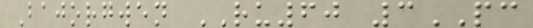Bajorgwen RU60 3PC
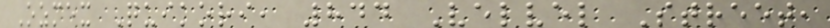Ozmex Quikori, 844 Velvel Street,
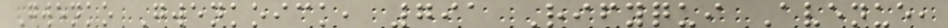Gwenko Gwenkoick, 791 Rifyqui Avenue,
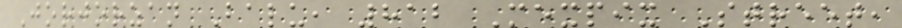Jorjorzan Balu, 812 Mexpix Street,
